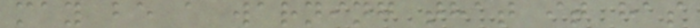may be a warning that it has
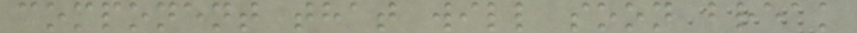component that will soon break
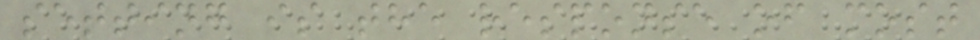setting is the response of most
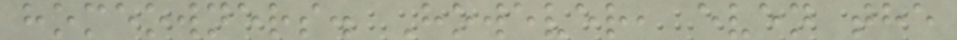homeowners. However, even the
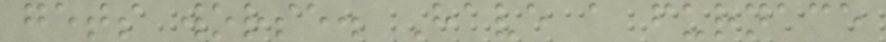gets worse. Have a furnace
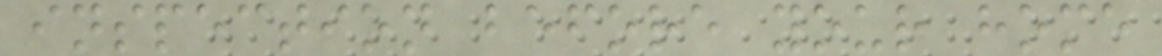inspection before your home
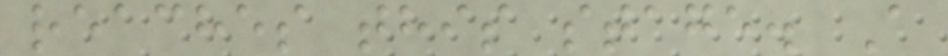reaches this stage. A
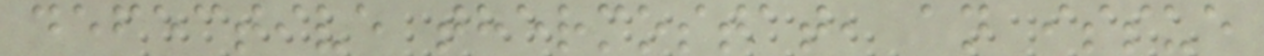defective thermostat, an issue
